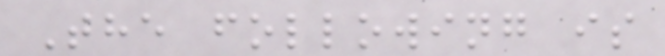The following is
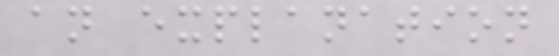an explanation
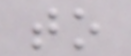to
